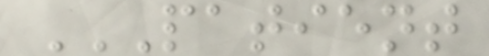PATIENT
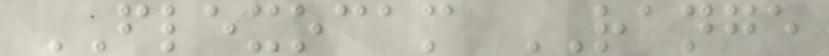FLEXOCAM RANGE
